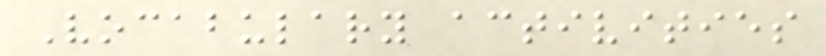Vocabulary activities
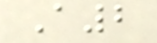A2
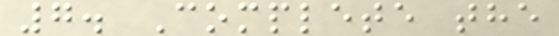7. Complete the
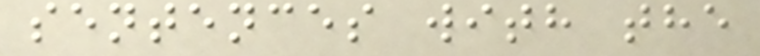sentences with the
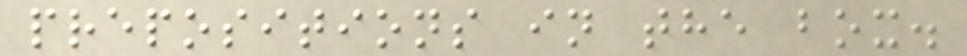prepositions in the box.
